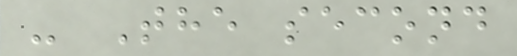- The second
